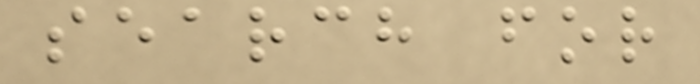search for
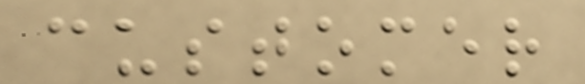customer
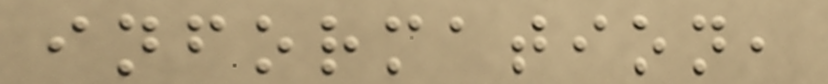information,
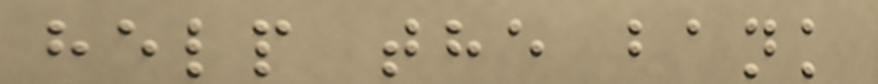help the bank
